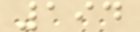194
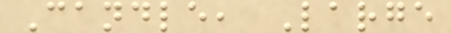Candle, Large
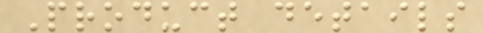Product details
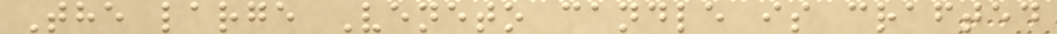The large Veneto candle is crafted
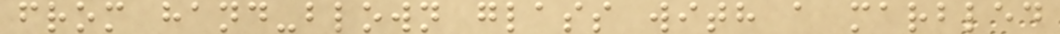from hand-blown glass with a marbled
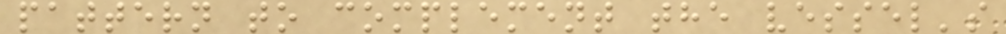pattern to complement the vessel's
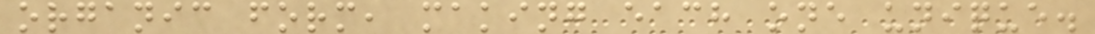organic form, making each one unique.
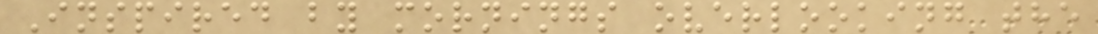Inspired by mornings overlooking the
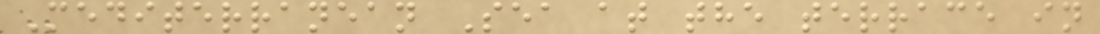Mediterranean Sea at the terrace in
